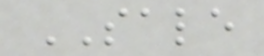SALE
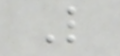L
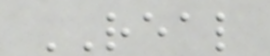REAL
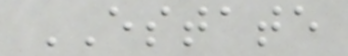ESTATE
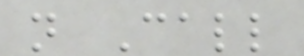n Call
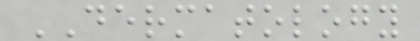DERMATOLOGY
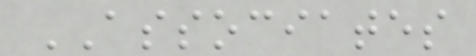ASSOCIATES
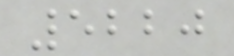5220
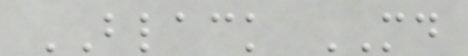BLACK MD
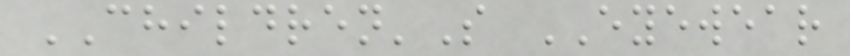CHILDREN'S EYEWEAR
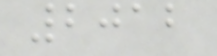2012
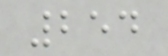254
